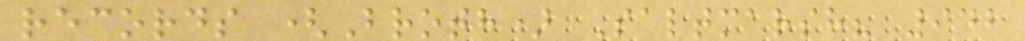records (Broth) Saltmarsh? 942
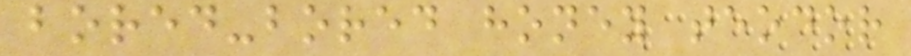bored-bored honey teodor
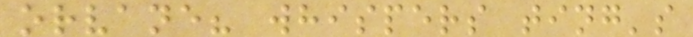orvane? whispers ting's
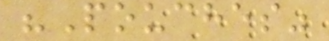"Pouches"
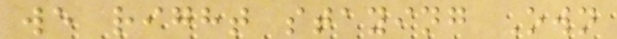we right staying Own
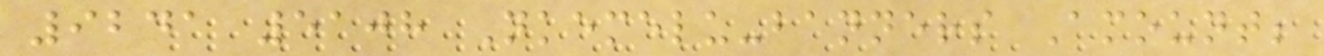9241 5108 Nkemelu-banners Amount;
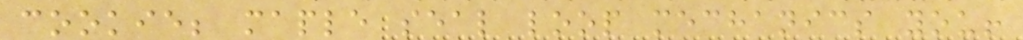cookie; maple seal loop mechanics you!
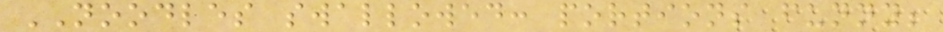NOODLES swallowed: portions funny;
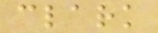clark
